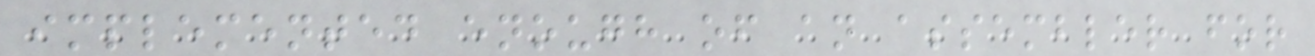implemented enough of an assembler for
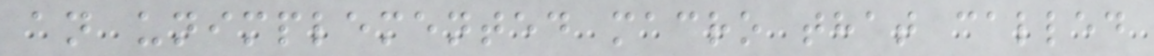an unimplemented macro that called
